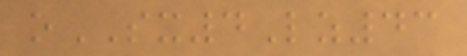oSX4Lz43
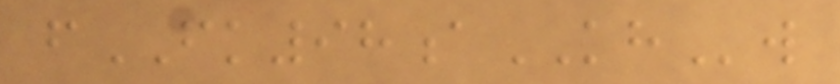fFK98aKHw
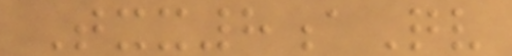Txx8aQv
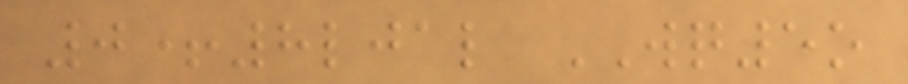0+8ljal WQ5o
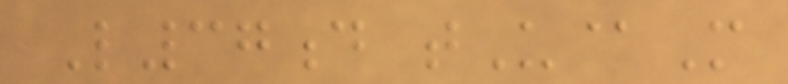L37d tU@M
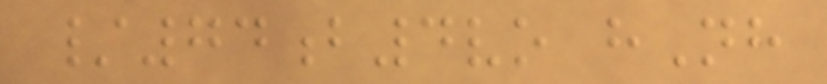/74b4vo hNh
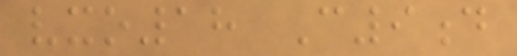vxo18 C9d
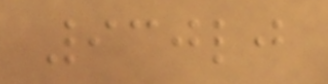930lj
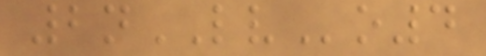2nLVo4
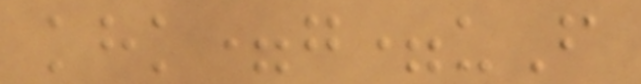khk=g=uF
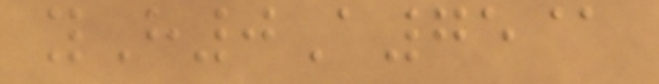yH0A75@
